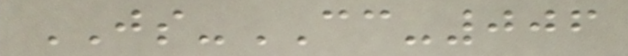JS-CC-006
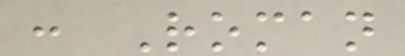: Roman
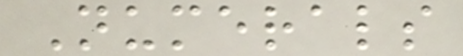Numerals
